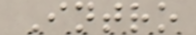Intro
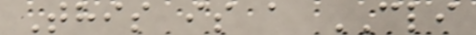This is a CLI
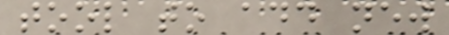tool to add new
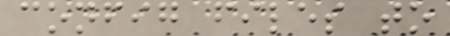config files to
